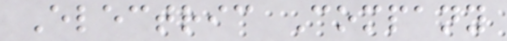Electric Company
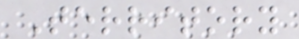Territory
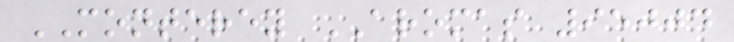MONTEREY AROMAS 95004
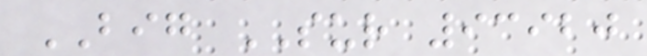BIG SUR 93920
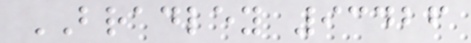BRADLEY 93426
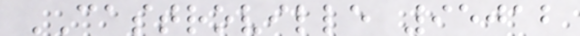CASTROVILLE 95012
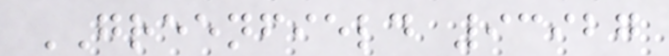GREENFIELD 93927
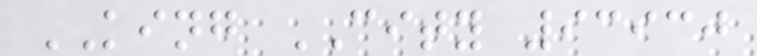KING CITY 93930
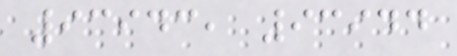93943, 93944
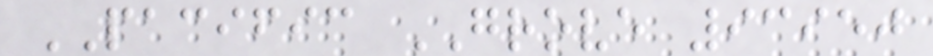PACIFIC GROVE 93950
